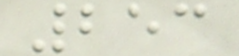253
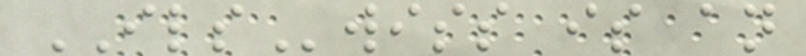ILSwiss is an
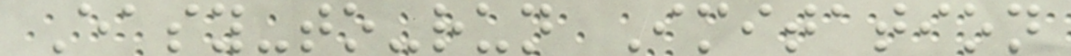Easy-to-run Imitation
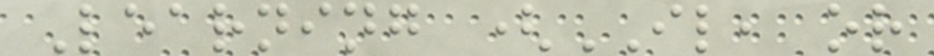Learning (IL, or
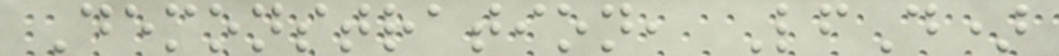Demonstration, LfD)
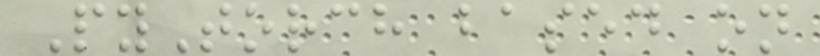PyTorch based on
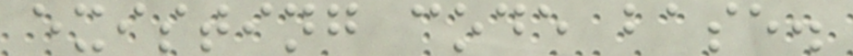existing code base.
